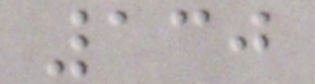130
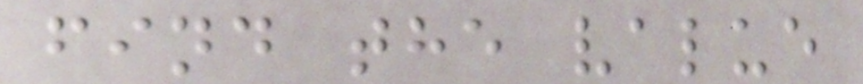find the value
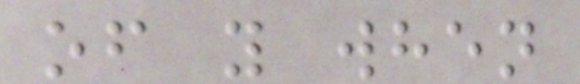of y when
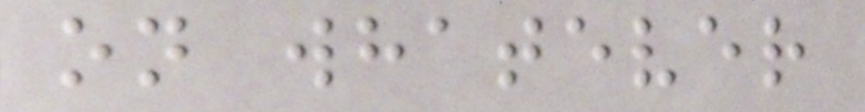on whatever
